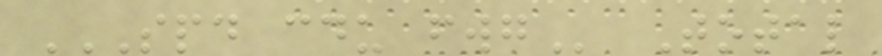SPD CDU FWG Total
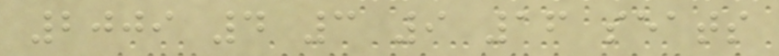2009 4 3 9 16 seats
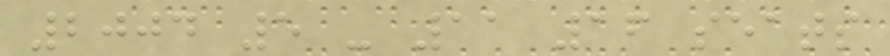2004 5 - 11 16 seats
